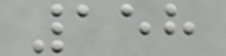158
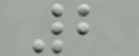2
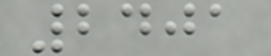2401
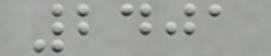2401
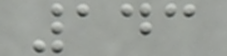143
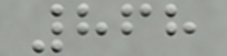868
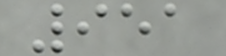951
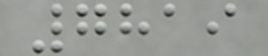7819
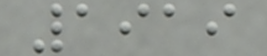1919
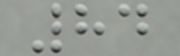84
